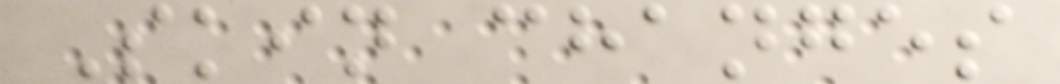Skin changes
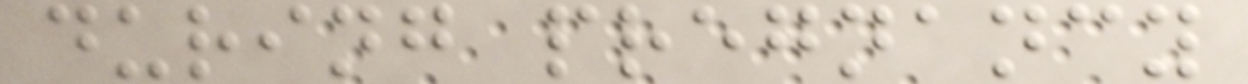during pregnancy
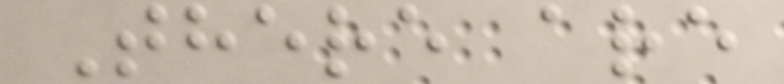There are
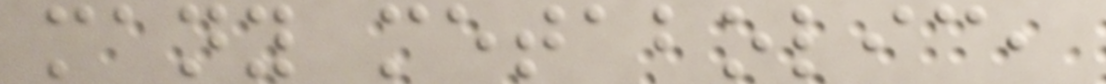many metabolic,
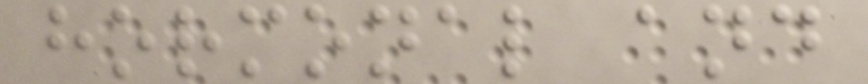hormonal and
